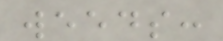weeds:
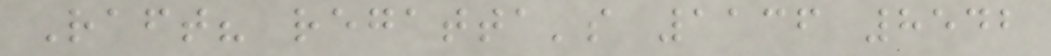Raft? regatta's 1136 8542
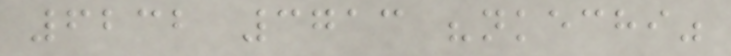6232 3713 "nkechi"
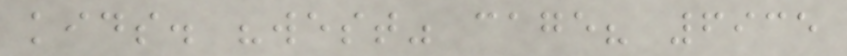kids. "west" cage? 6935
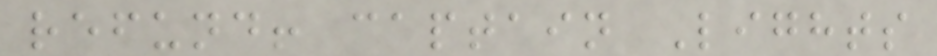refund! captain Lights
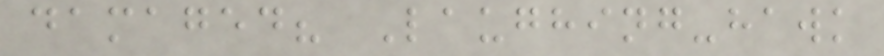damaged? Laughing-hawk
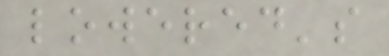lowered's
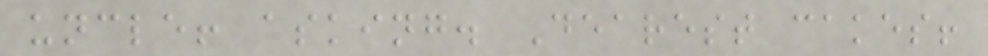uncle! asking. Dearest cakes!
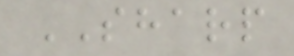SHARP
